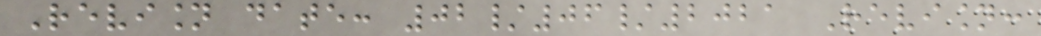Revision date: 02/06/2021 Revision:
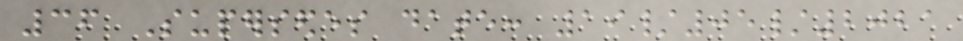36 Supersedes date: 19/05/2021
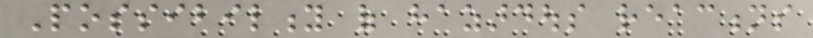Possibility of hazardous reactions
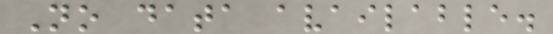No data available.
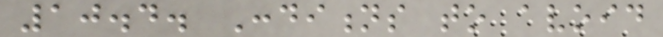10.4. Conditions to avoid
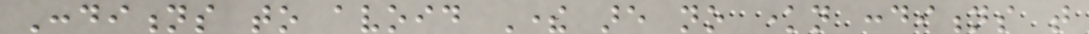Conditions to avoid There are no known conditions that
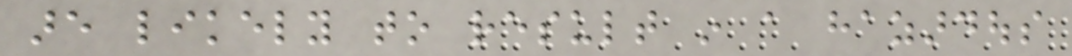are likely to result in a hazardous
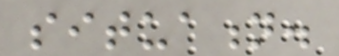situation.
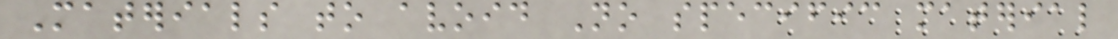Materials to avoid No specific material
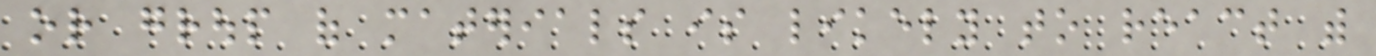or group of materials is likely to react with
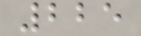225
